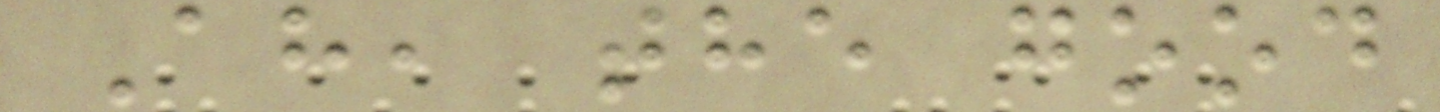Ah, the good
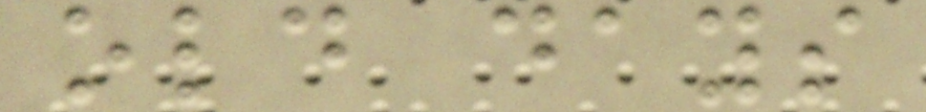old days
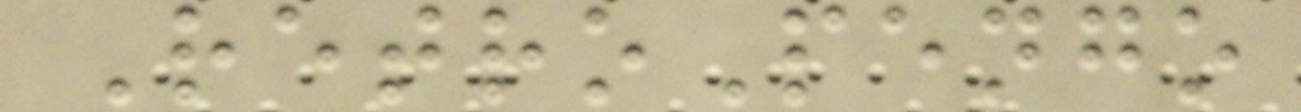RetroPengo
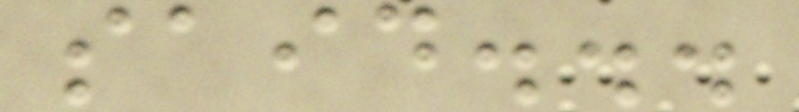said...
